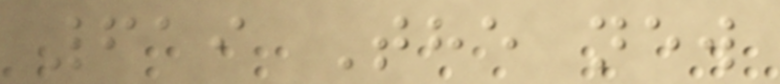619 The new
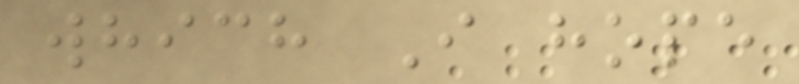which I hope
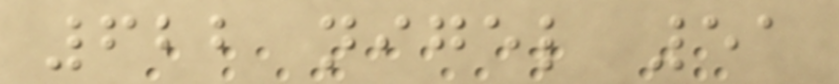622 nigel 51
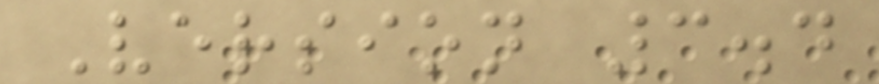Version 3.4
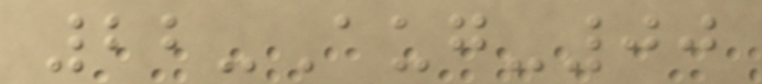22-Aug-00
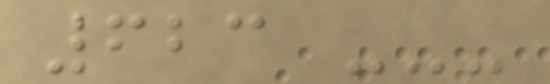623 ---
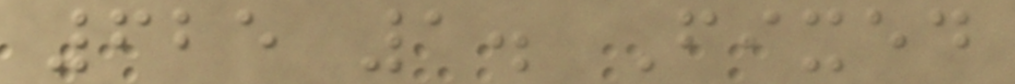625 1. Fixed
